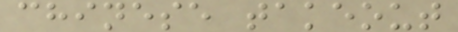chinese takeout
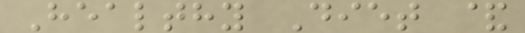Healthy Diet &
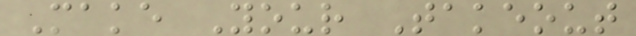Make Your Takeout
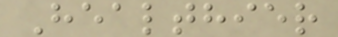Healthier
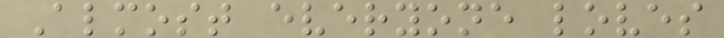Almost everyone loves
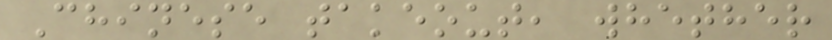Chinese takeout, whether
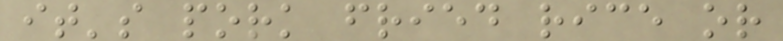it's pork fried rice or
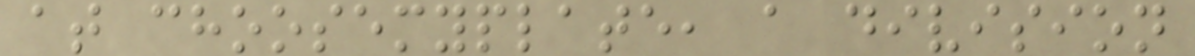at choosemyplate, a division
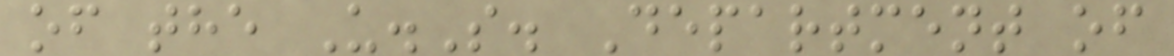of the U.S. Department of
